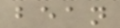bean
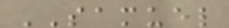SAMUEL
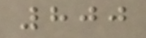800
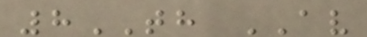8TH AV
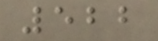522
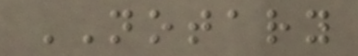NOTARY
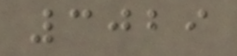3029
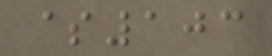$103
